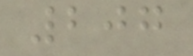207
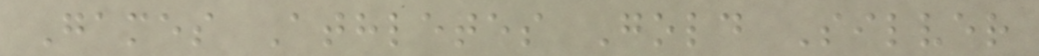Games Athletes Gold Silver
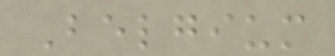Belgium
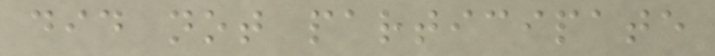did not participate
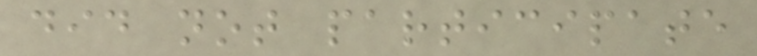did not participate
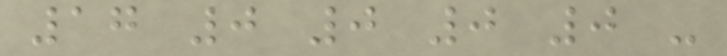17 0 0 0 0 -
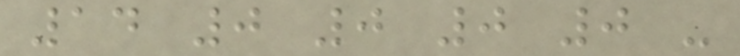14 0 0 0 0 -
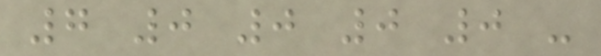7 0 0 0 0 -
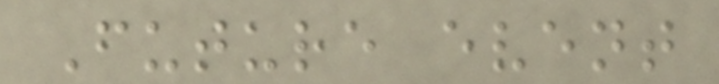Future event
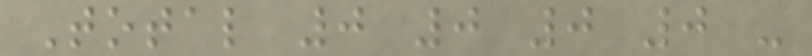Total 0 0 0 0 -
